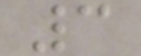3
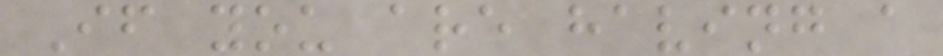If you are having a
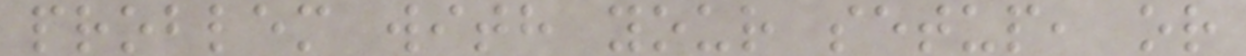problem with your setup, or
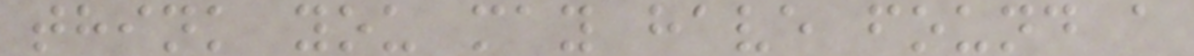think you may have found a
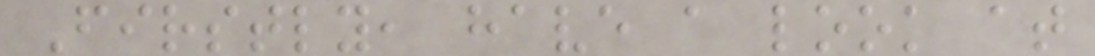Firstly, have a look at
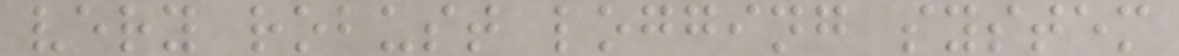very robust logging system
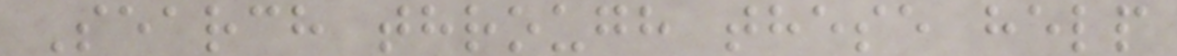Search through these help
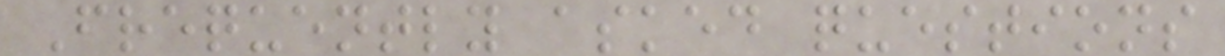Frequently asked questions
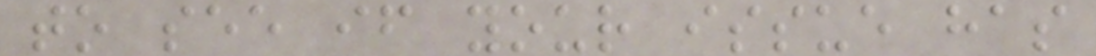to see if your issue has
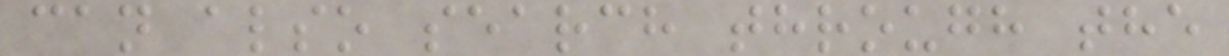can also search through the
